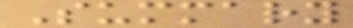Summary
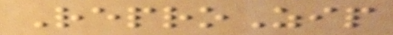ReproZip
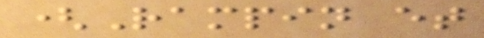(Rampin et
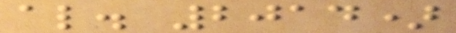al. 2014)
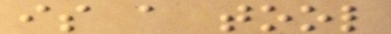is a tool
